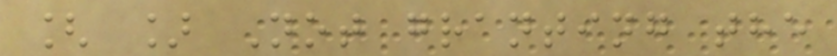[ ] Not granting the
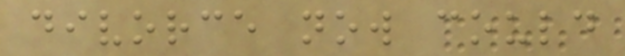divorce now could
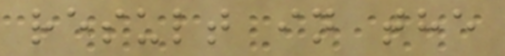result in the
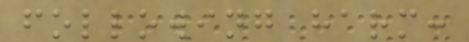following harm:
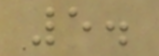5.
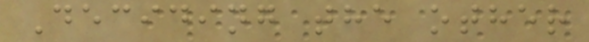Deciding the other
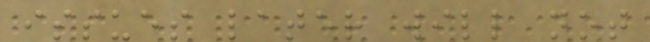issues later will not
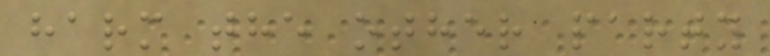harm the other party
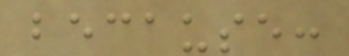because:
